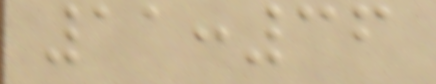11:36
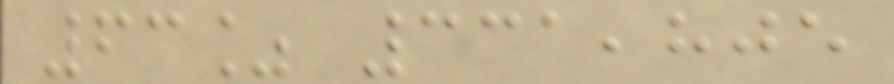63% 331,805
